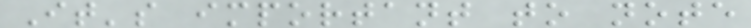It's important to note
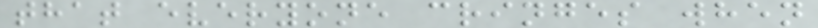that everyone cringes when
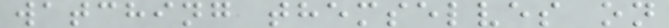watching themselves on
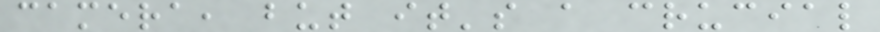camera, but it's a crucial
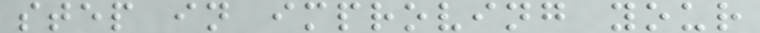step in improving your
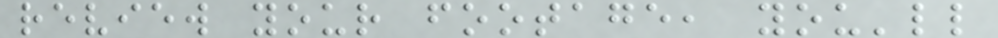review your footage, you'll
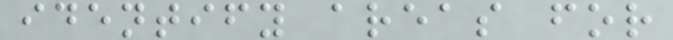identify areas for
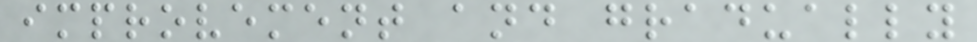improvement and gradually
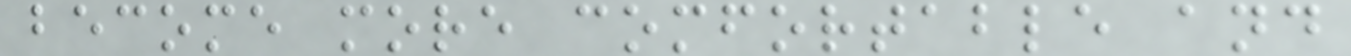become more comfortable and
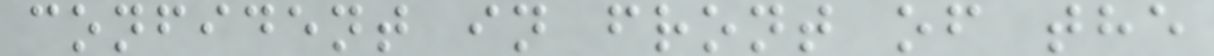confident in front of the
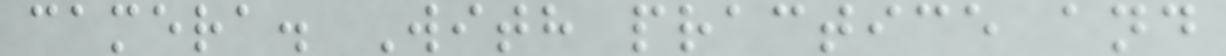camera. With practice and
